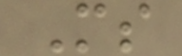Ms
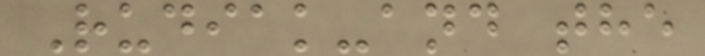Rudiak-and the
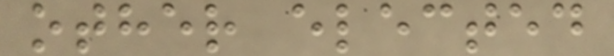other elected
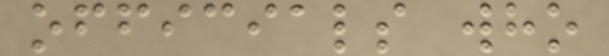officials who
